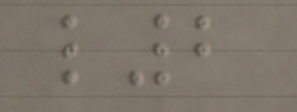l2
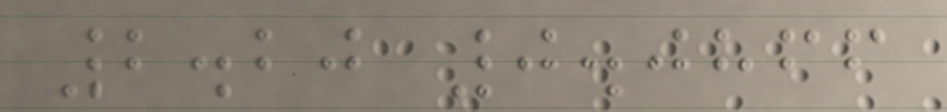2.20 0.0866
